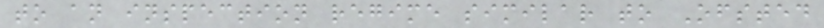to an inspection regime similar to Ofsted
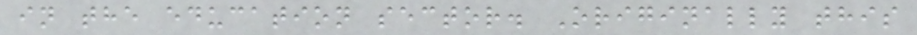in the education sector. Originally this
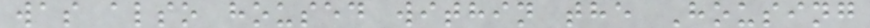was also housed within the Housing
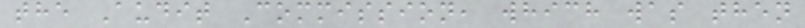the Audit Commission, which was then
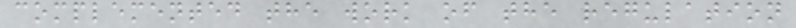complemented the work of the regulation
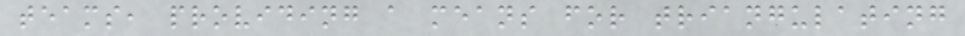teams, providing a means for triangulating
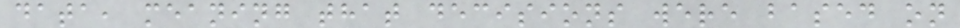data, meaning that decisions were based on
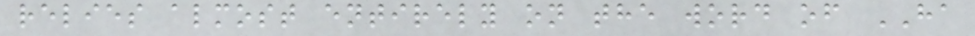relies almost entirely on the word of HA
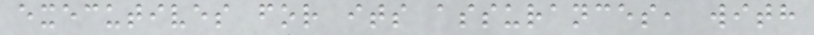executives for its assurances, with
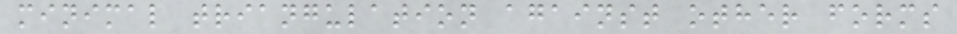minimal triangulation against other forms
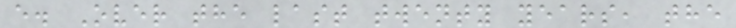e. Over the last twenty years, the
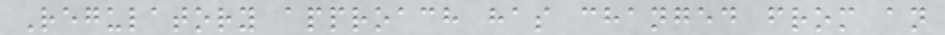Regulatory approach has changed from an
